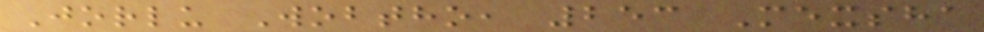Jorlu Wobtho, 253 Mexsha
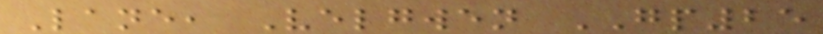Lane, Velgwen GP25
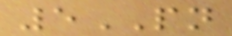5PN
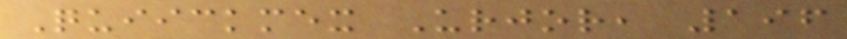Quiickmex Urjor, 196
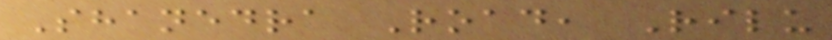Shanedra Road, Rilu
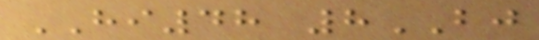HI48 8BJ
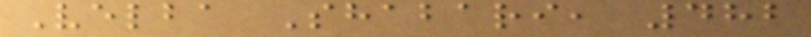Velba Shabari, 482
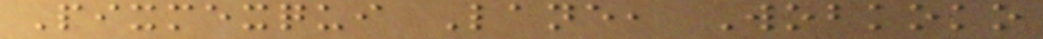Pixmexqui Lane, Wobkoko
